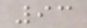93
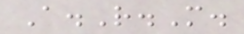A.R.M.
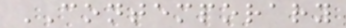CONTEMPORARY
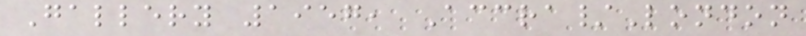Gallery 1957, Accra/London
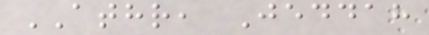ATHR, Jeddah
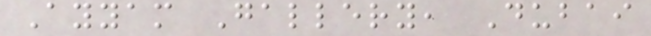Ayyam Gallery, Dubai
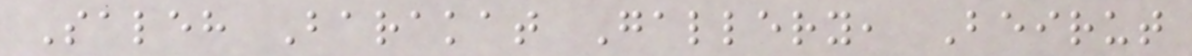Saleh Barakat Gallery, Beirut
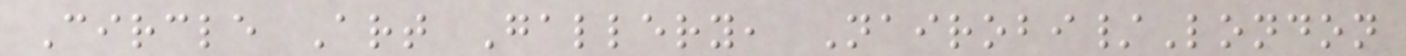Circle Art Gallery, Nairobi/London
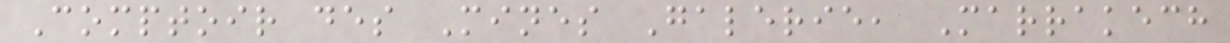Comptoir des Mines Galerie, Marrakech
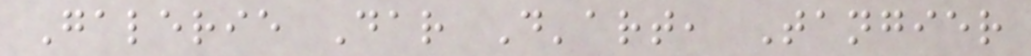Galerie Dar D'art, Tangier
